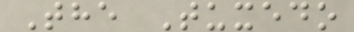The Tuxedo
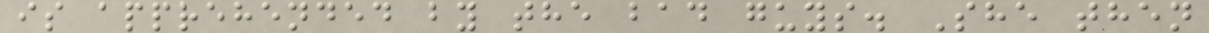is apprehended by the bad guys. She then
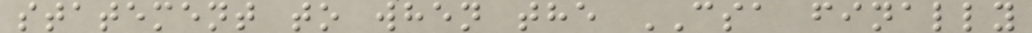statement to when the CSA finally
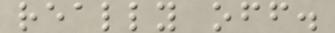really off.
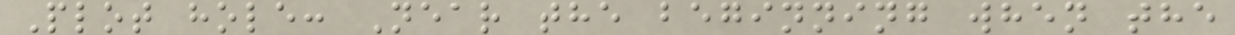Plot hole: Near the beginning when the
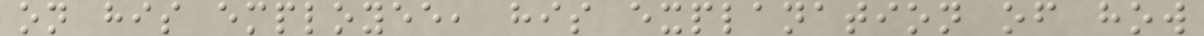on his employee, his explanation of how
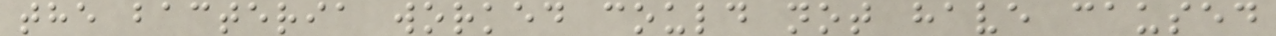the bacteria worked could not have caused
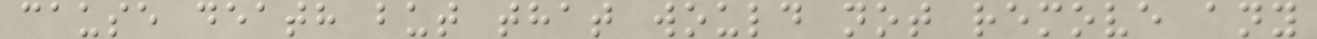cause death but that would not remove any
